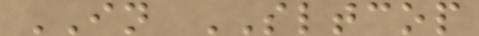IN SLTCOP
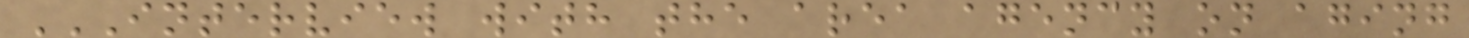INTERVIEW WITH THE AREA AGENCY ON AGING
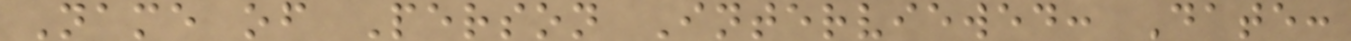Name of Person Interviewed: Date:
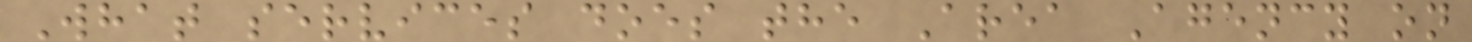What services does the Area Agency on
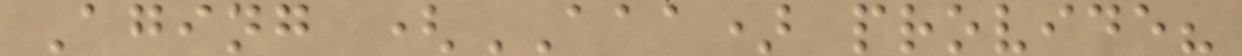Aging (AAA) provide?
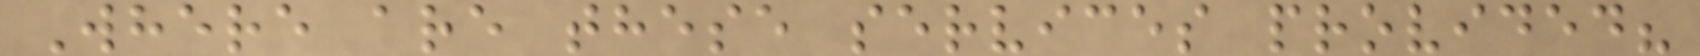Where are these services provided?
